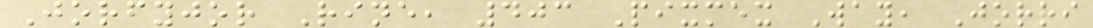Jorfyjor Rine, 403 Pixmex Way, Jorri
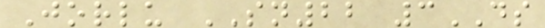Jorlu SN22 3DS
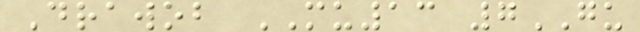Drawob MU13 7GU
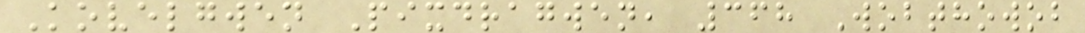Kovelgwen Pixdragwen, 368 Wobthowob
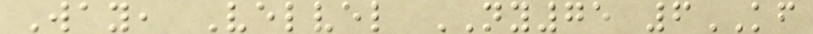Way, Velvel NY75 6KF
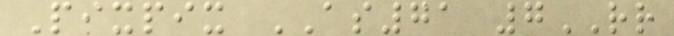Pixpix AS71 7RR
